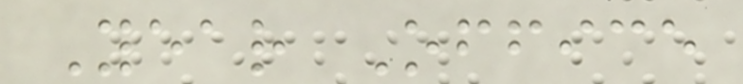Year Office
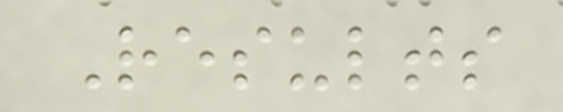Results
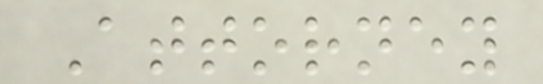Attorney
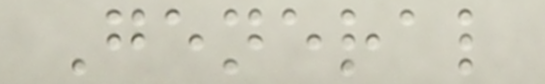General
